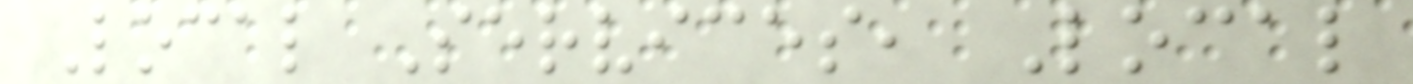Local Services, Local
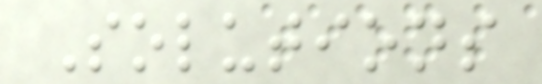Solutions
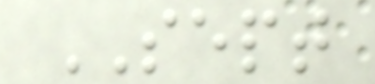SEPT
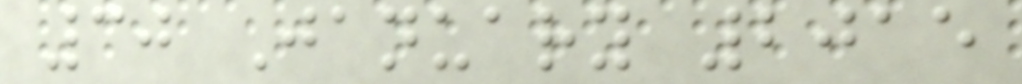30 January 2015
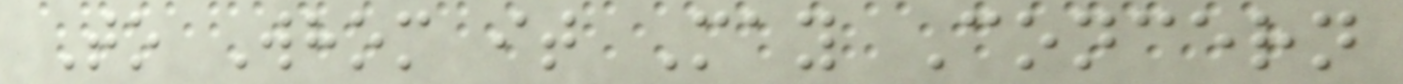To Whom it May Concern
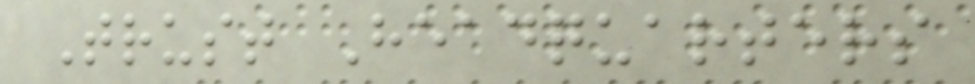Trust Headquarters
